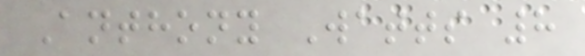Anthony Watts 8
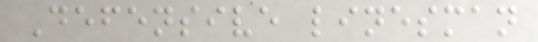Defensive linesman
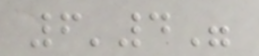6'4"
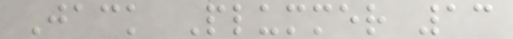Jack Plummer 13
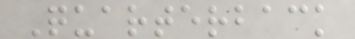Quarterback
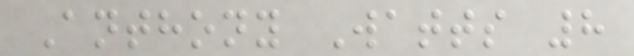Anthony Watts 8
